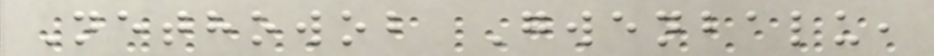Nethowob Gwenbalu,
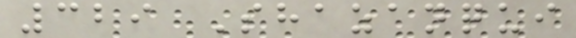329 Shazanqui
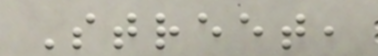Street,
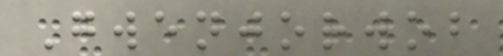Gwenjorwob
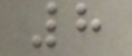8
